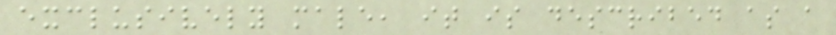exclusively male, it is described as a
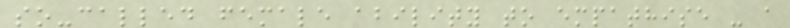so-called female ability to empathise - a
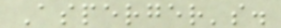Asperger's.
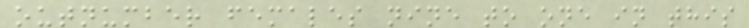outnumber females nine to one in this
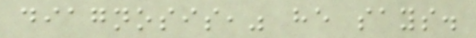diagnosis," he says.
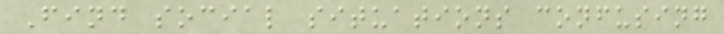Find social situations confusing
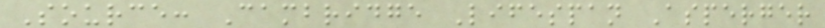Source: Cambridge Lifespan Asperger
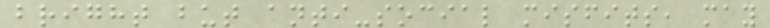bright but anti-social misfits, may
